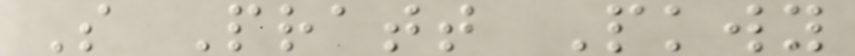S Pratt Pkwy
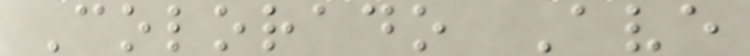Colorado Ave
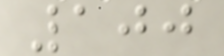100
